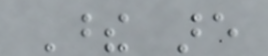These are
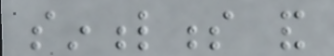sinfulness and
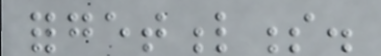forgetfulness.
